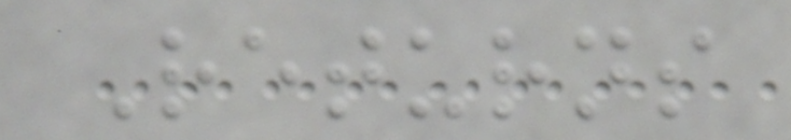Returns
